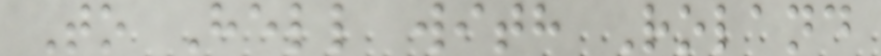To Hell with Roland
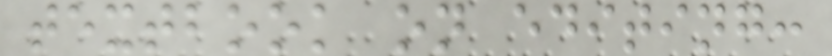textbook on editing:
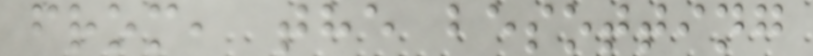from, the besotting
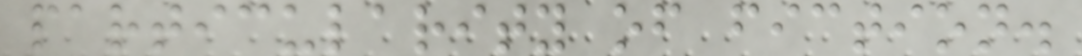particularity of fiction.
